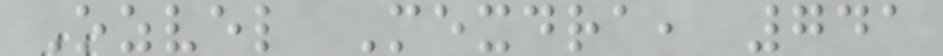Ozvel Mexdra, 741
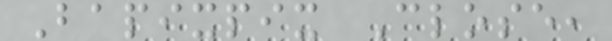Bapixpix Close,
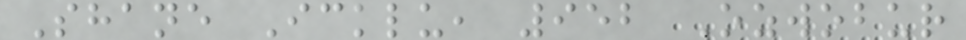Shane Icklu, 952 Ozwobur
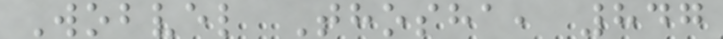Wobvel Thosha, 847
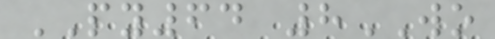PY64 8WO
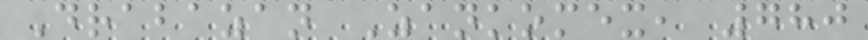Drabazan Zankomex, 780
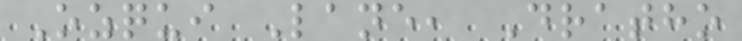Ozqui Lane, Dratho
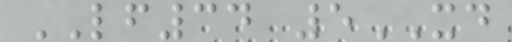LF34 5XD
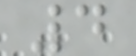4
